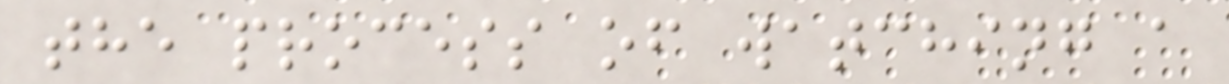the process of watching a
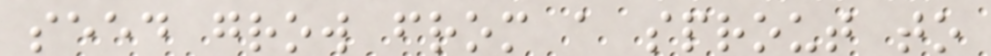seed grow from a sprout to
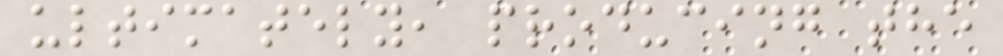ultimately, producing the
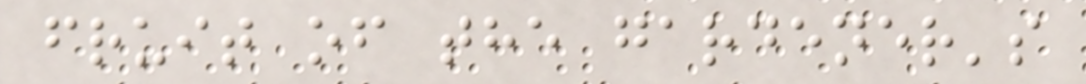fruit of the gardener's
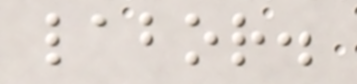labor.
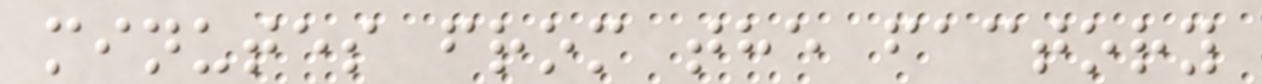minutes from the factory
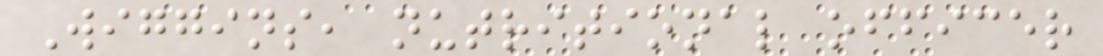Wiggins, nutritional officer
